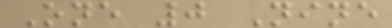One 0 Nine
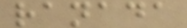ranada
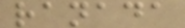ranada
